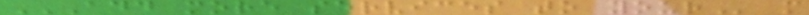ADD MORE SERVICES TO YOUR m
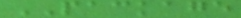PACKAGE
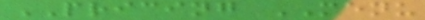PRICING MENU
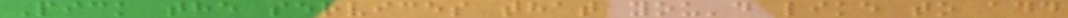Pick the services that you'd like to add
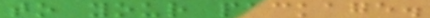to your package.
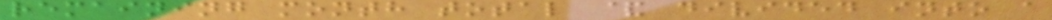remaining month total & divided into a
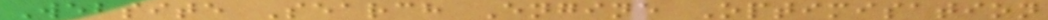Website Search Engine Optimisation
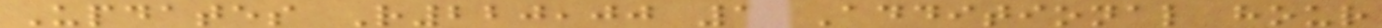Updates R220,00 1 Additional hour
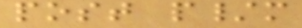post p/m
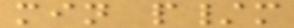min p/m
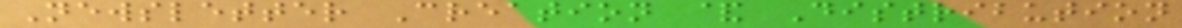Newsletter Creation & Distribution
